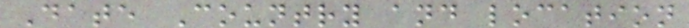Date Country and location
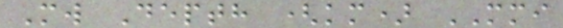Mw Depth (km) MMI
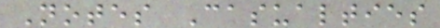Notes Casualties
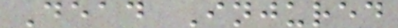Dead Injured
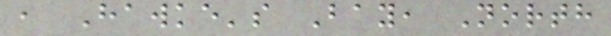, Hawke's Bay, North
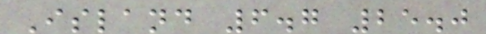Island 6.7 25.0
